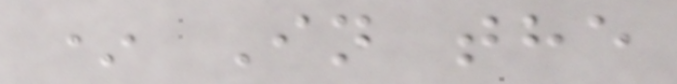* In the
